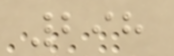298
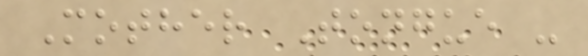Mother Tongue -
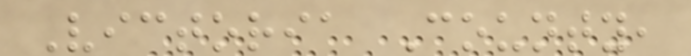Victoria County,
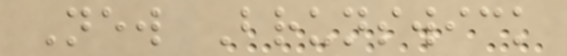New Brunswick
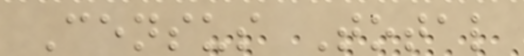Census Total
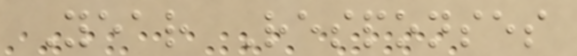Year Responses
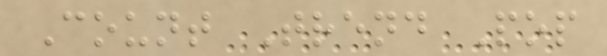Count Trend Pop
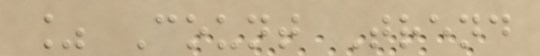% Count Trend
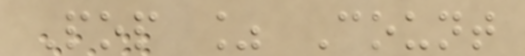Pop % Count
